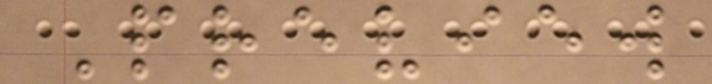Preview
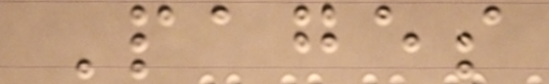Pages
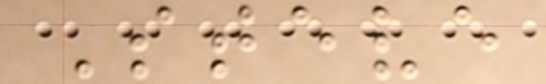Steve
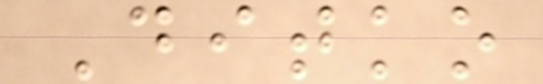Ditko
